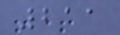211
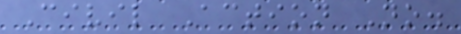Civil Action No.
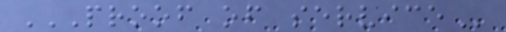PROOF OF SERVICE
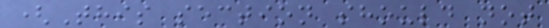(This section should not
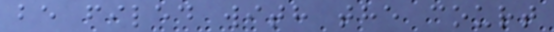be filed with the court
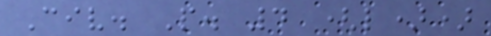Civ. P. 4 (l))
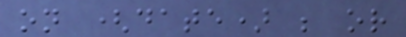on (date) ; or
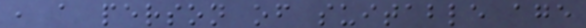, a person of suitable age
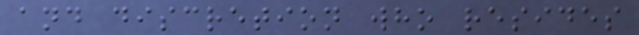and discretion who resides
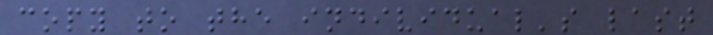copy to the individual's last
